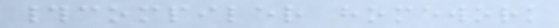#compiler homework
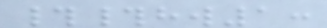##hw1:
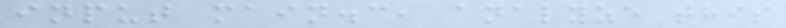input main.c, analyze this
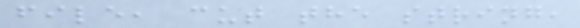file, cut the string,
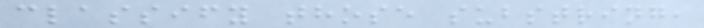classify those substring,
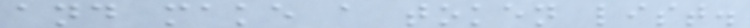and make a token list.
